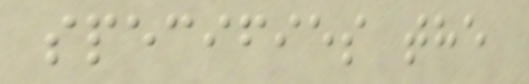specifies the
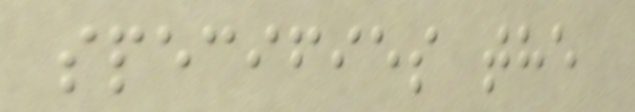specifies the
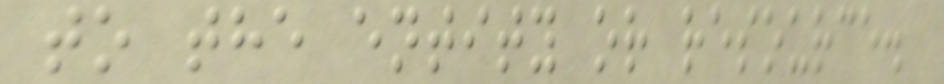to the entity or resource.
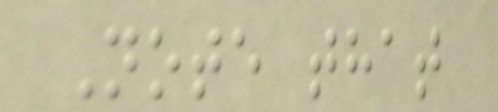Note that
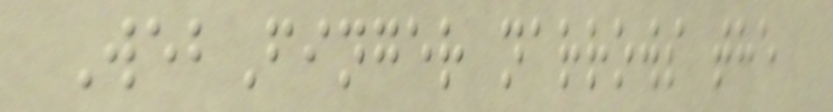WebFinger narrows the
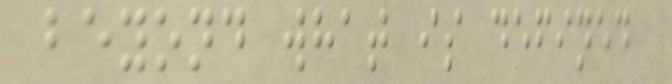beyond what is defined
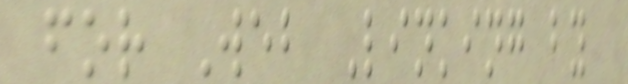for Web Linking by
